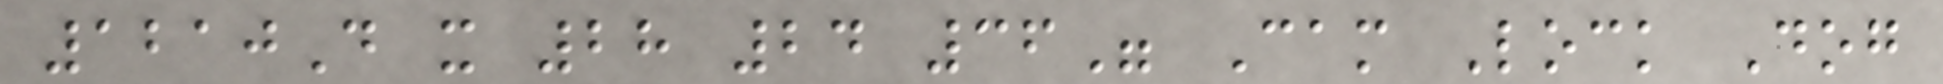1210D x 28 24 36" Cam Lock Dog
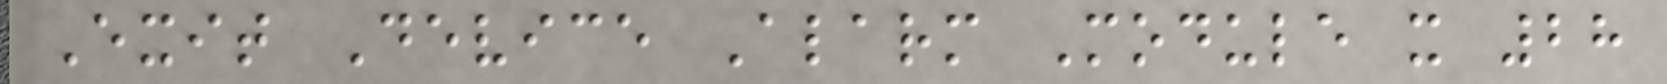Exit Device Alarm Module x 28
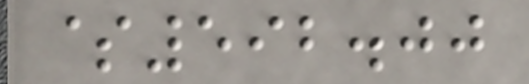$592.00
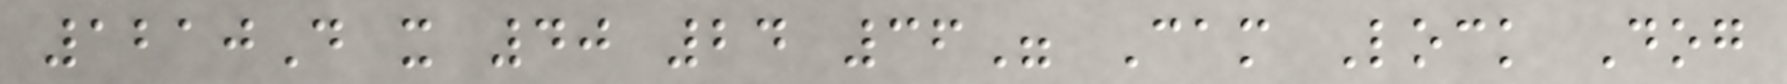1210D x 40 24 36" Cam Lock Dog
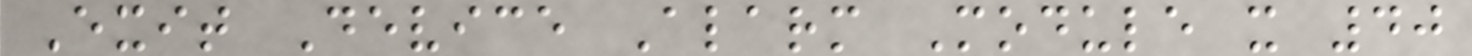Exit Device Alarm Module x 40
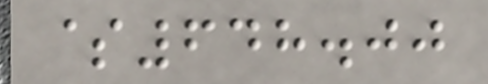$648.00
